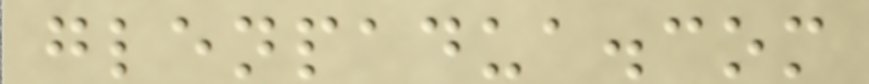glenpadua.com
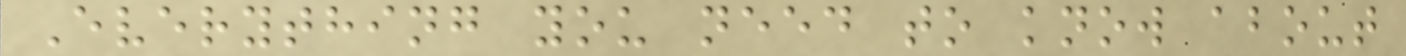Everything you need to know about
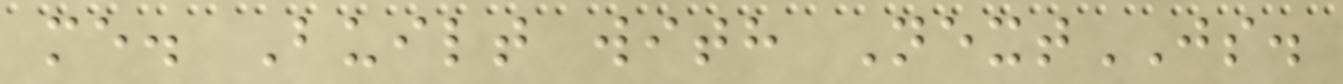me. Built with NextJS.
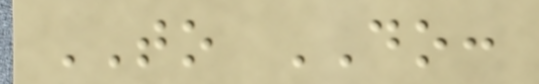TO DO:
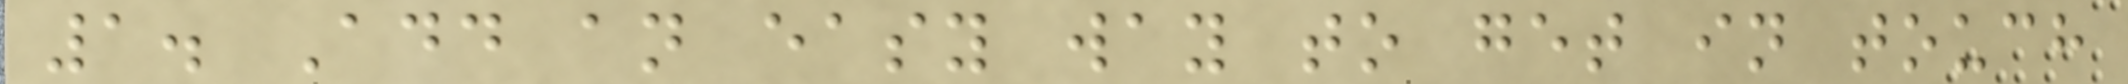1. Add an easy way to get in touch
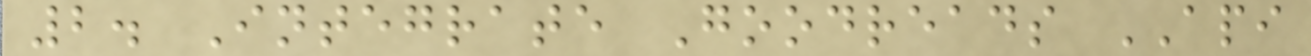2. Integrate Goodreads API
